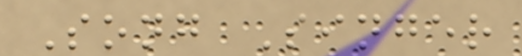Song Singer
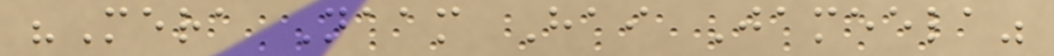"Mera Naam Hai Jameela"
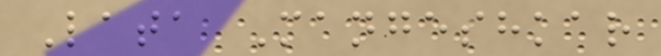Lata Mangeshkar
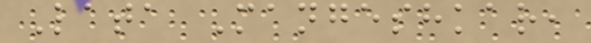Lata Mangeshkar,
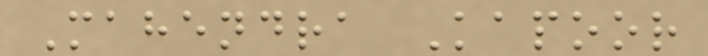Mahendra Kapoor
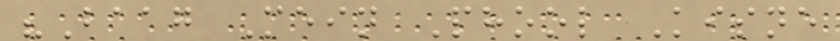"Baag Mein Phool Kisne
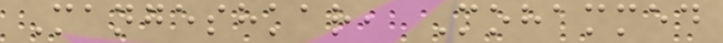Mangeshkar, Mohammed
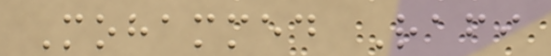Mohammed Rafi
